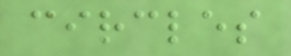circles
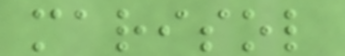marisol
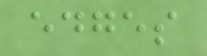edges
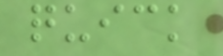quick
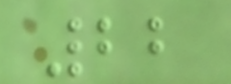22
